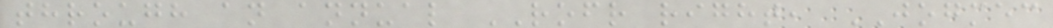through an annual ROFR right, JOGMEC
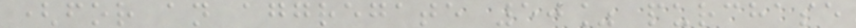(for an aggregate 50% purchase
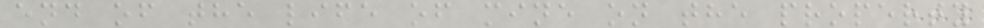end of the life of mine on the property
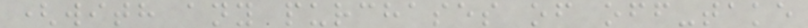(with any purchases of off-take
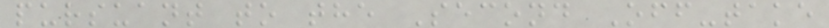pursuant to the Second Off-take
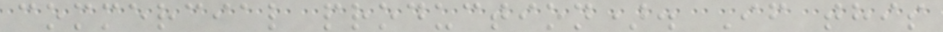commercial production). If this
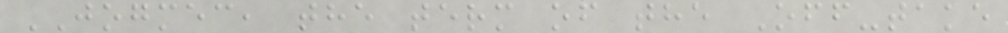JOGMEC, the term of the Off-take
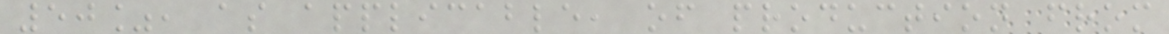50%, as applicable, of production from
